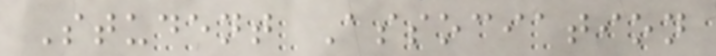Student Association
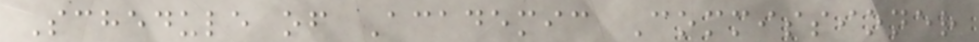Schedule of Academic Commissioner
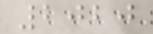2020
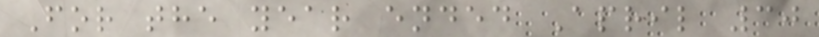For the year ended April 30
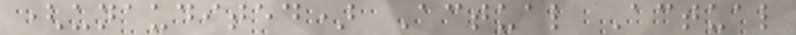(unaudited) Actual Actual
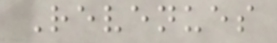Revenues
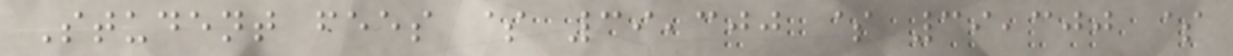Student fees $ 39,300 $ 39,300 $
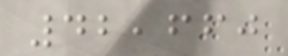42,660
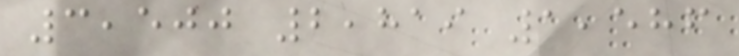3,500 2,819 1,586
